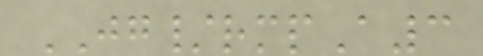JG/rmpA3
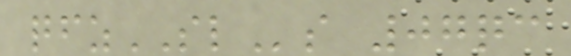qfzSLs 07qc
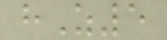hZ5
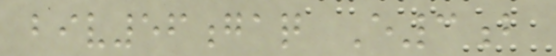biv56gaq E3b
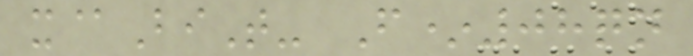x@BiT- F*08qn
